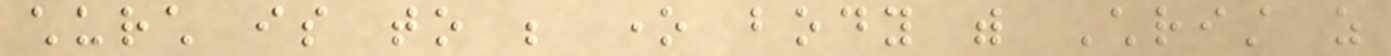church is to be one body with Christ as
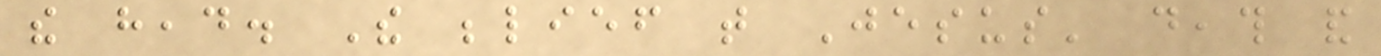the head. The belief that Jesus' death and
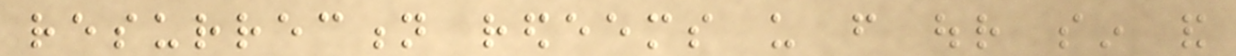resurrection redeems us from our sin and
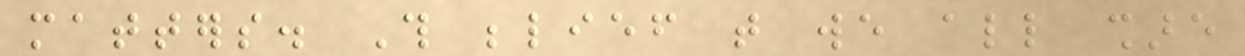matters. This belief that we all share
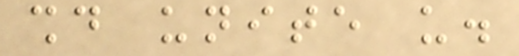should unite us.
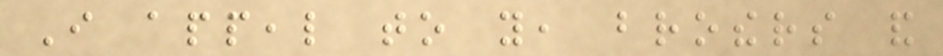I appeal to you, brothers and
